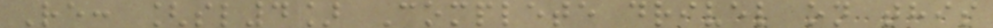Re: [sl4] Complete drivel on this
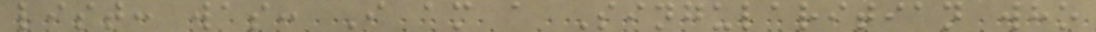list: was: I am a Singularitian who
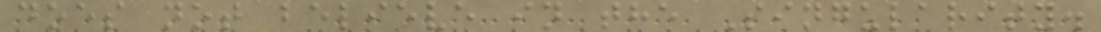does not believe in the Singularity.
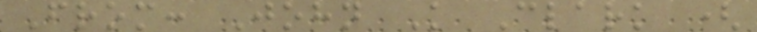From: John K Clark (
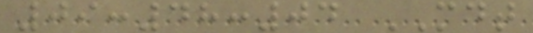09:48:04 MDT
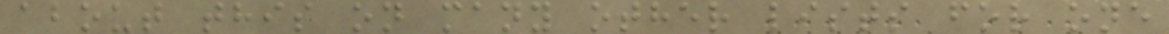about this on many other lists for one
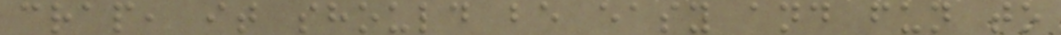crap, it should be easy and fun to
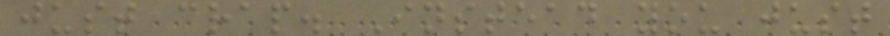just crap. Instead you just
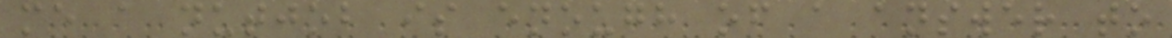me a nutjob is enough of a answer to
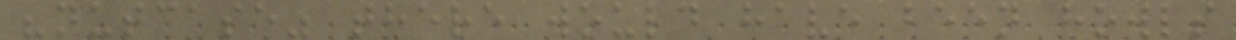"nutcase" there would have been howls
